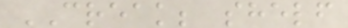CREAK; shelf
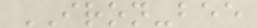IRON-bee
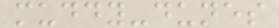muddy-dunes
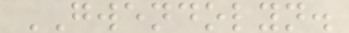GWENDOLYN.
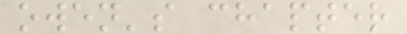owen's chapter
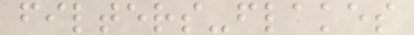filters-flakes
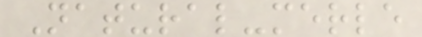Natural-merle
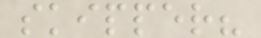skipper?
